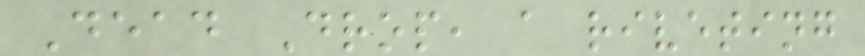Dead Drop, a riveting
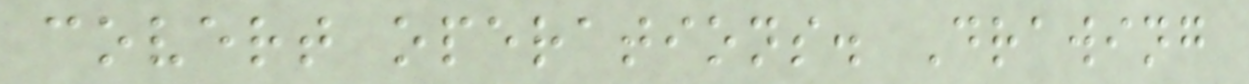covert operations. Drawing
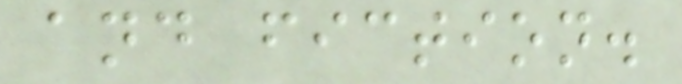and fiction.
